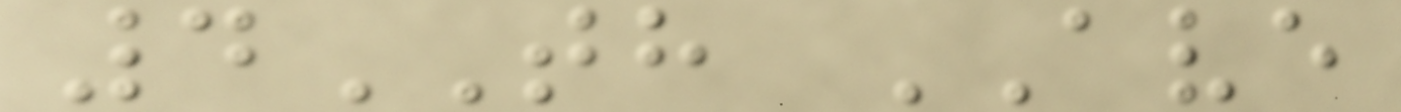4TH AVE
